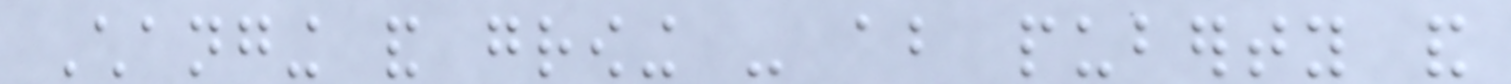Changing and growing - about puberty and
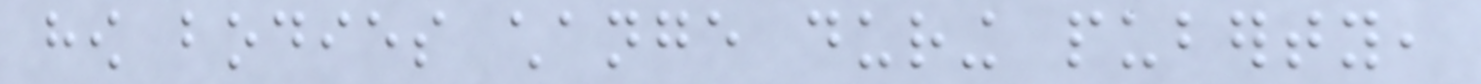how bodies change during puberty,
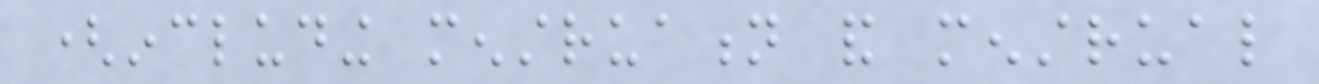(including menstruation and menstrual
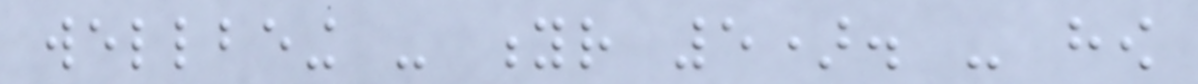wellbeing - yr 5). - how
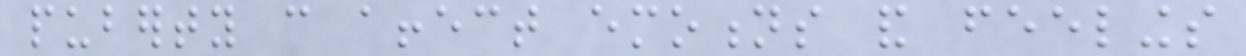puberty can affect emotions and feelings
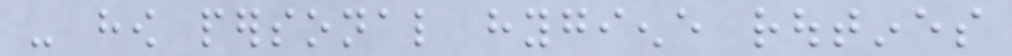- how personal hygiene routines
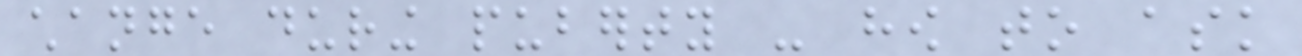change during puberty - how to ask
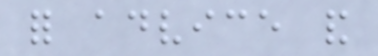for advice and
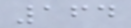164
